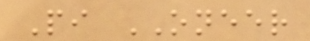Pi ONEER
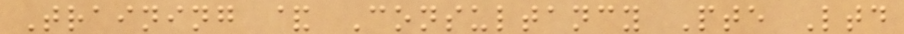Training & Consultancy Pte Ltd
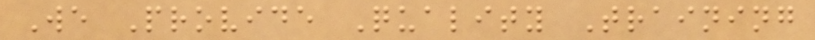We Provide Quality Training
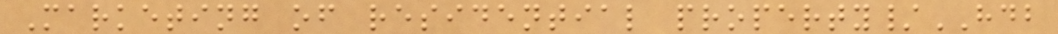Marketing of residential property/HDB
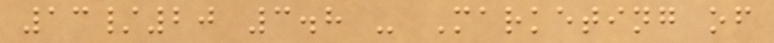13/20 3.8 - Marketing of
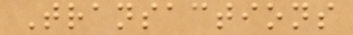Transactions
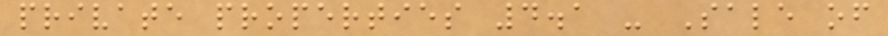private properties 4.1 - Sale of
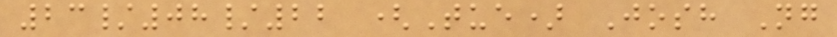23/08/22 (Tue) Josh Ng
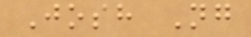Josh Ng
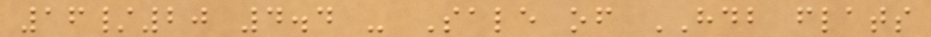16/20 4.4 - Sale of HDB flats
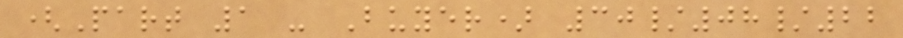(Part 1 - Buyer) 30/08/22
